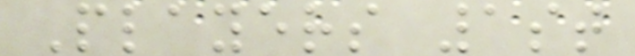Players 1st
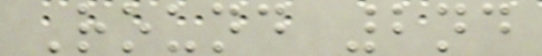Round 2nd
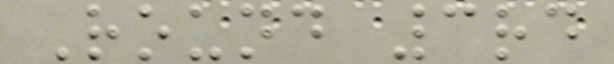Round 3rd
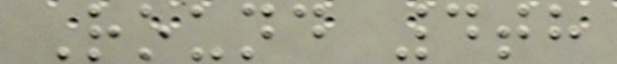Round 4th
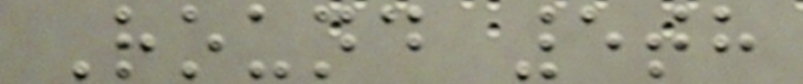Round 5th
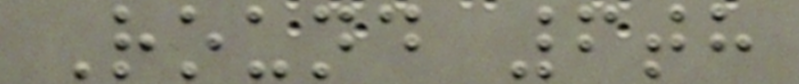Round 6th
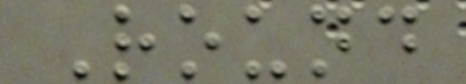Round
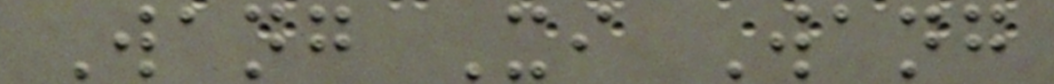Wang Xi Wang
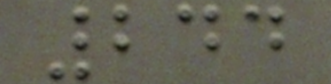244
